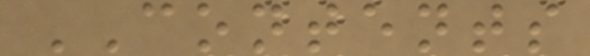CONTENTS
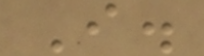I.
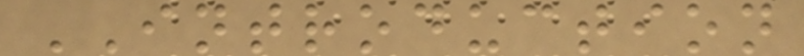INTRODUCTION
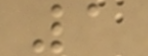1
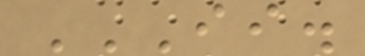II.
